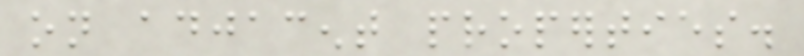on adjacent properties.
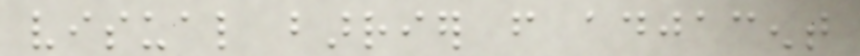visual barrier from adjacent
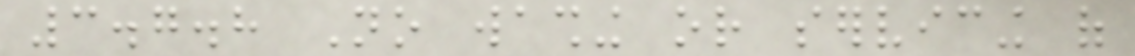3.7.8 No washing or servicing of
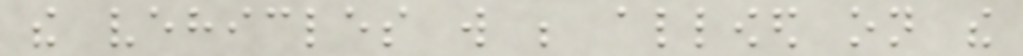the vehicles will be allowed on the
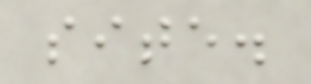site.
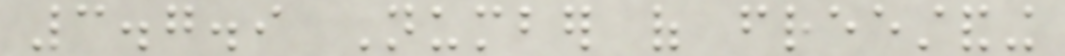3.7.9 Number of freestanding
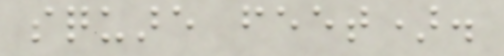square feet).
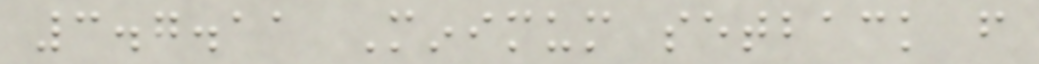3.7.11 Minimum setback from
